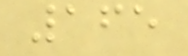165
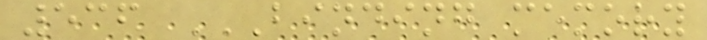536 BINDING MEMORY
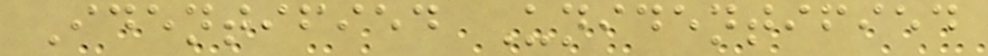Identified Unidentified
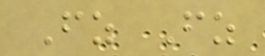Fz Fz
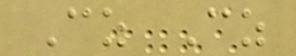Cz Cz
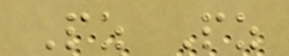Pz Pz
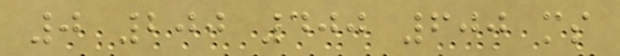0 200 400 600 ms
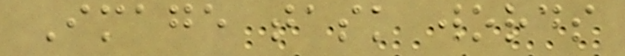Image task words
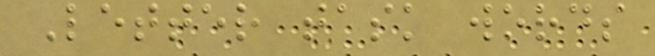Letter task words
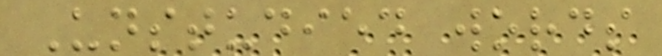Unstudied words
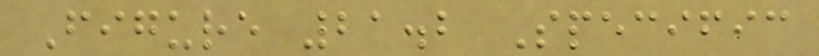Figure 21.2 Specific
